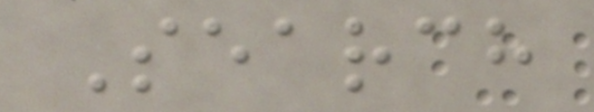Search
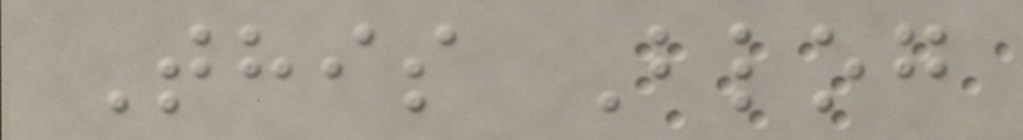This Blog
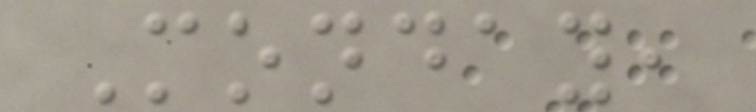Monday,
